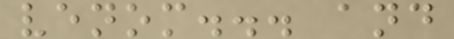venom... and
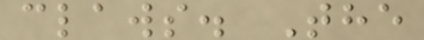claws. The
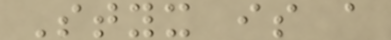Styx is a
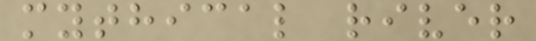mythical river
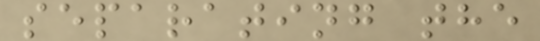separating the
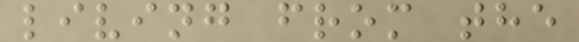living from the
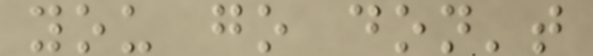you go don't
